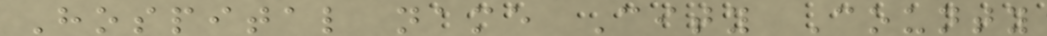Hospital name City County
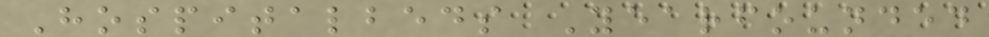Hospitalbeds Yearfounded
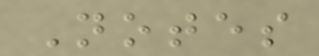Notes
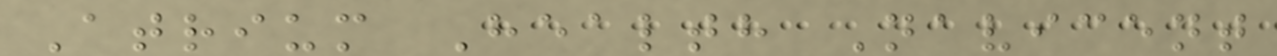Atrium Health Navicent
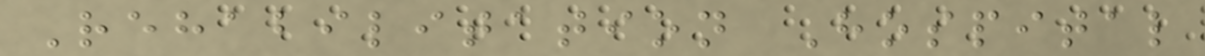Rehabilitation Hospital
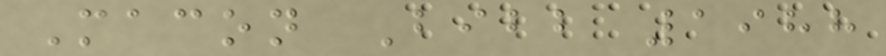Macon Bibb 1988
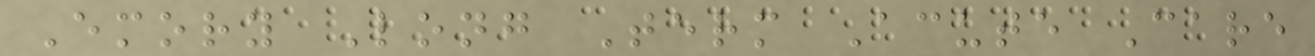Emory Long Term Acute Care
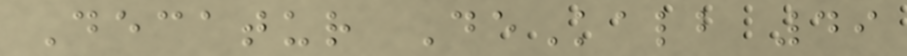Decatur DeKalb 49
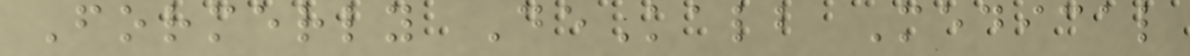Formerly DeKalb Medical
